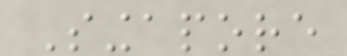Singapore
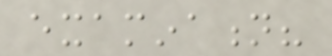examination?
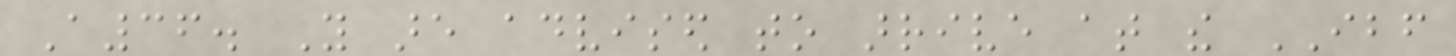A36. You are advised to arrive at the IBF
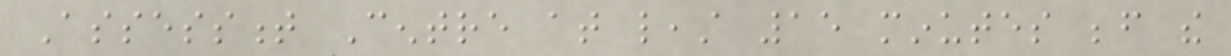Assessment Centre at least 15 minutes before the
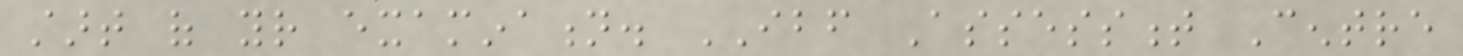start of your examination. IBF Assessment Centre
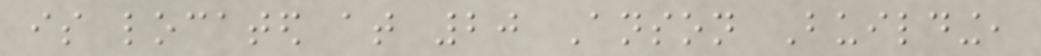is located at 20 Anson Building,
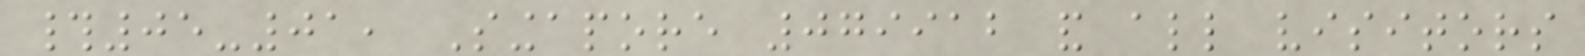#05-01, Singapore 079912 and all visitors
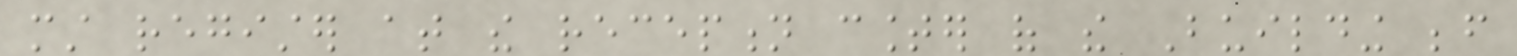must register at the reception counter of the Building before
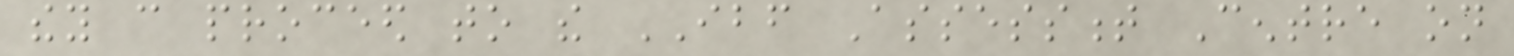they can proceed to the IBF Assessment Centre on
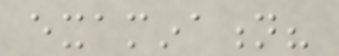examination?
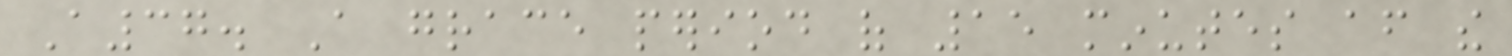A37. A grace period of 15 minutes after the
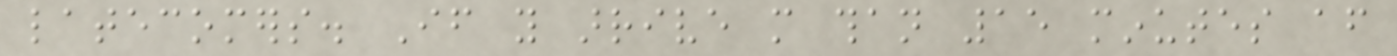latecomers. If you arrive more than 15 minutes after
